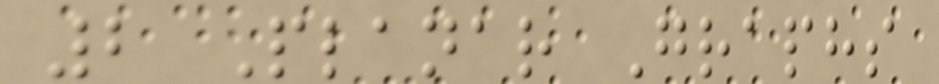2 Planar Graphs
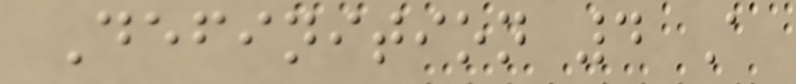Definition 4 A
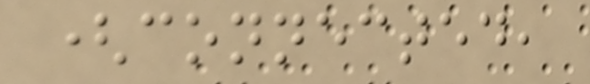(connected,
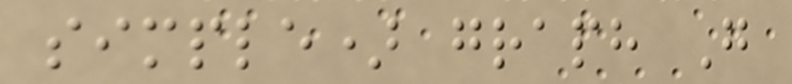simple) graph G
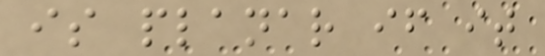is planar if it
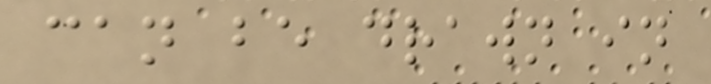can be drawn in
